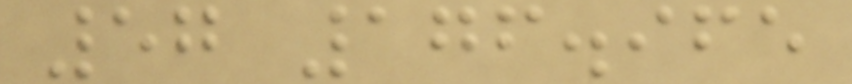57 176.965
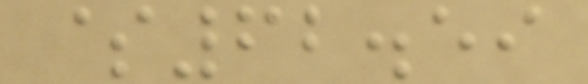$62.59
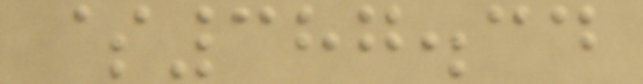$387.34
